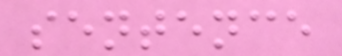sentence
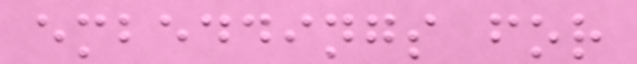embeddings for
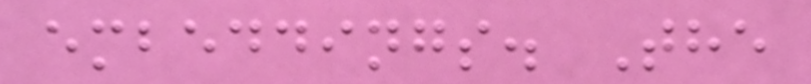embeddings. The
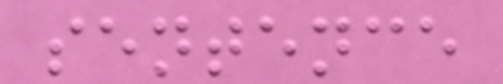sentence
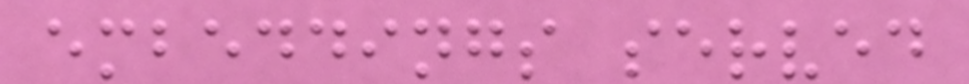embeddings served
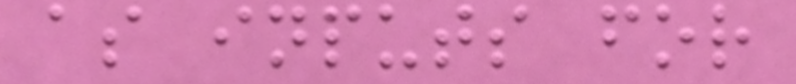as inputs for
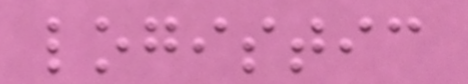logistic
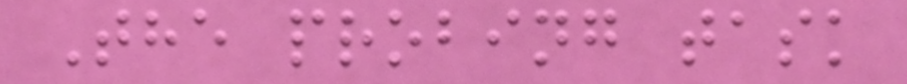The probing task
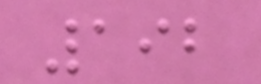192
